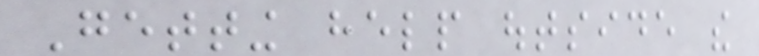Getting help outside the
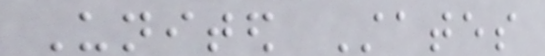United States
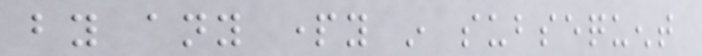by any party in subsequent
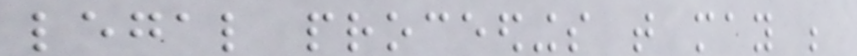legal proceedings that may be
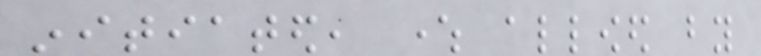initiated, where allowed by
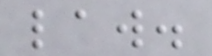law.
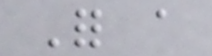For a
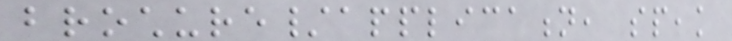brochure/application, speak
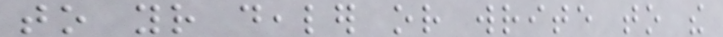to your dealer or write to the
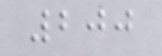200
